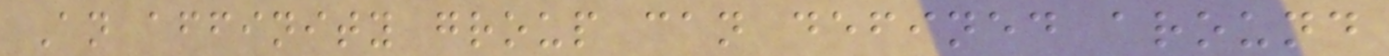An affinity group can defined around
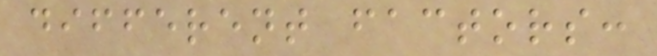different factors:
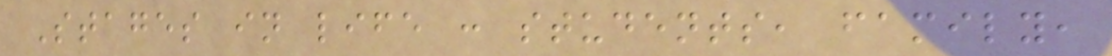Stages in life : students, family,
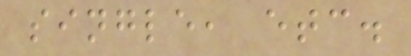single, etc.
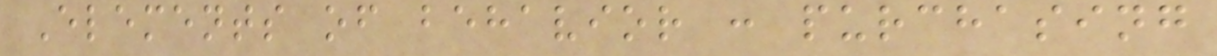Elements of behavior : purchasing
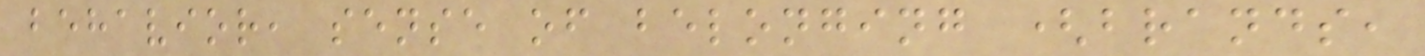behavior, sense of belonging (brands,
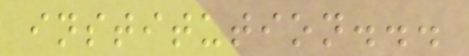institution...
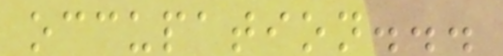occupation...
